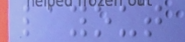layout
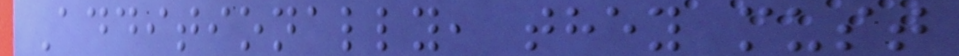Additionally, they must
